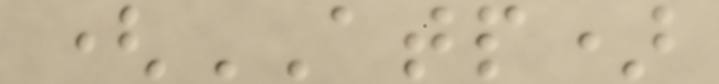(ATP)
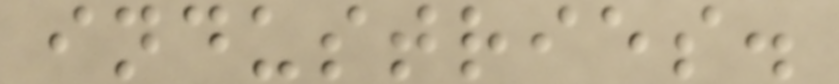industries.
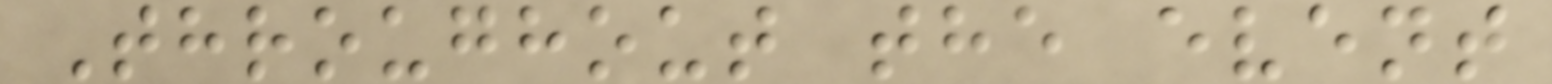Throughout the event
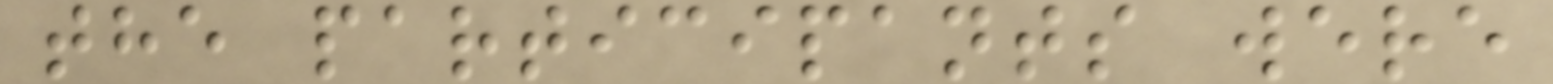the participants were
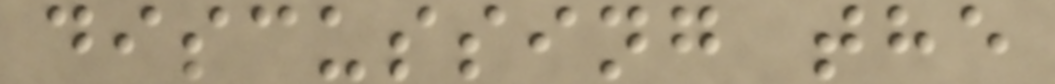discussing the
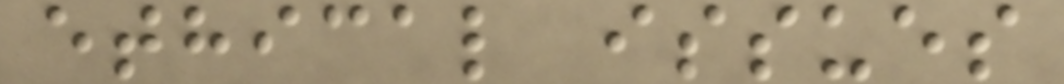ethical issues
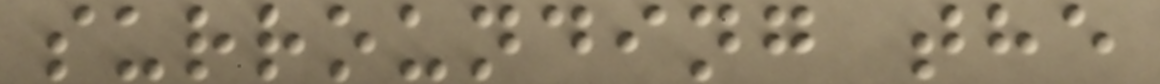surrounding the
